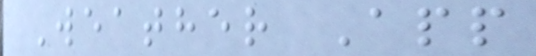Weather App
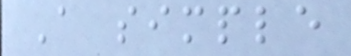A simple
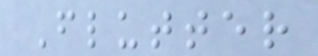Flutter
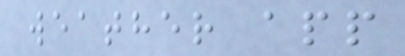weather app
